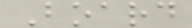Board
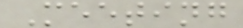Meeting
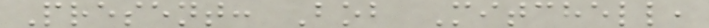Present: Bob Mitchell,
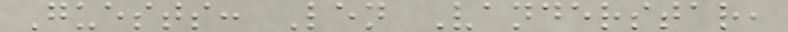Guests: Len Vanderstar,
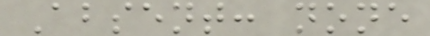Absent: none
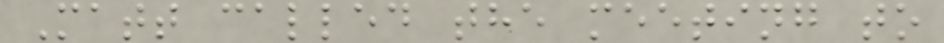Matt called the meeting to
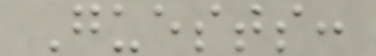Guests:
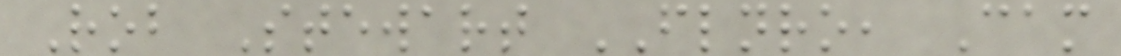Rob Stewart FLNRO, Cam
